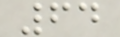64
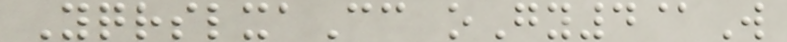YqrslxaCc oGy4@W
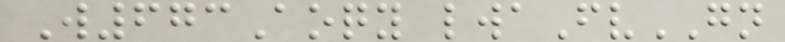W673Aoqy lwaFvGN
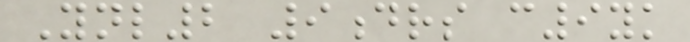Ynl2 9drs c9yk
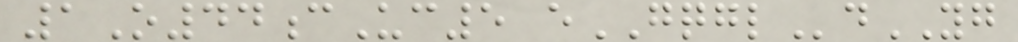1O44cUc5 eGQGLdYG
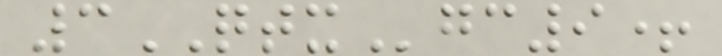3QTXgc9+
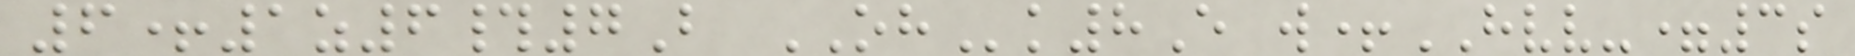6+1z6#7B OHk8E w+HVV-=3s
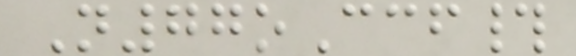N77oCcf#
